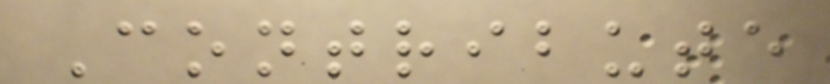Contribute
